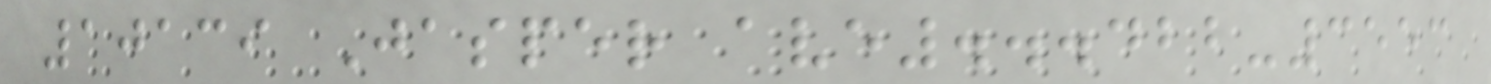10139 Jasper ave...422-3553
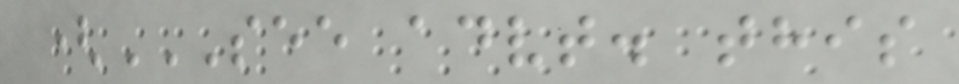(SEE ADVT. THIS
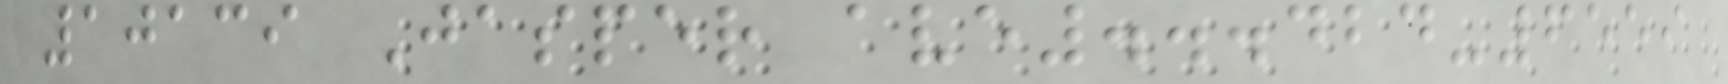10139 Jasper ave...424-6559
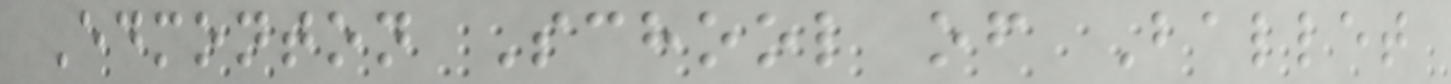Edmonton School of Ballet
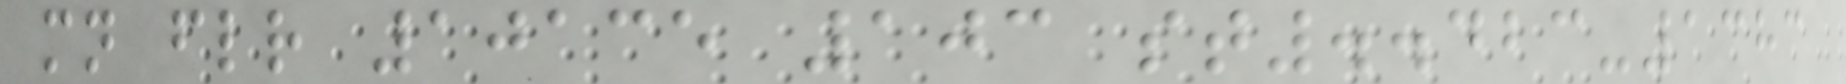mn flr 10135 103 st..423-1383
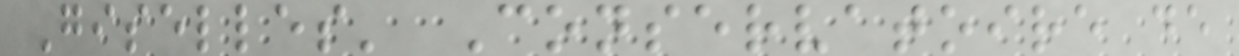Giselles' Conservatoire de
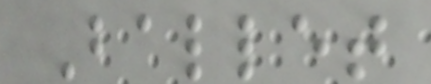Ballet
